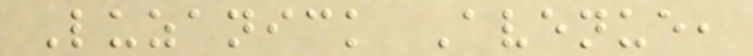Luzanick Avenue,
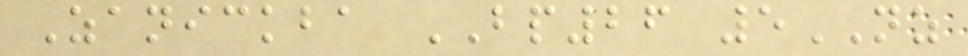Zanickba BP26 5NZ
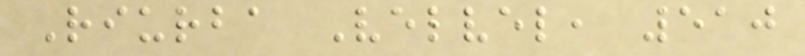Riurba Velvel, 510
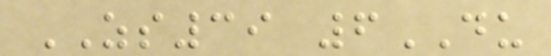ZS39 6DU
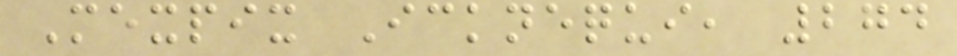Mexpix Icknequi, 274
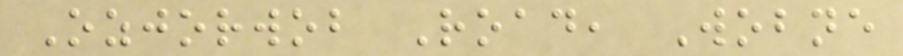Ozjorwob Road, Wobne
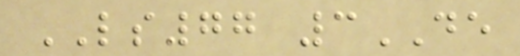LS77 3DE
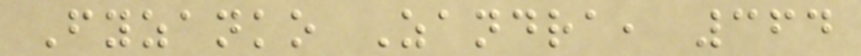Fyzanko Zandra, 364
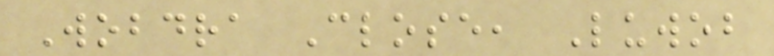Wobdra Close, Luwob
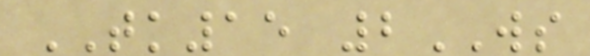TK15 2WS
